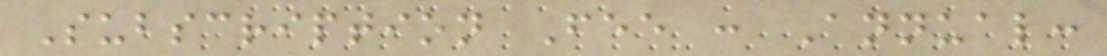Subscription Fee : Annual:
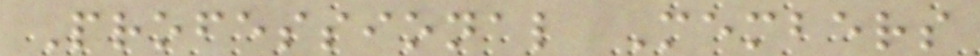Professional Members
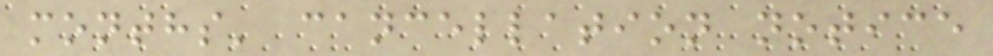months' cancellation notice
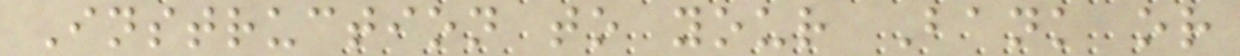Instruction to your Bank or
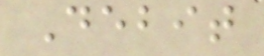Debit
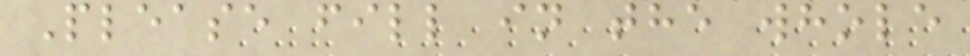Please fill in the whole
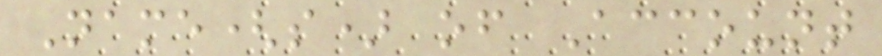Name(s) of Account
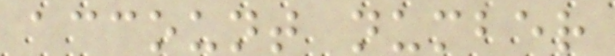account number
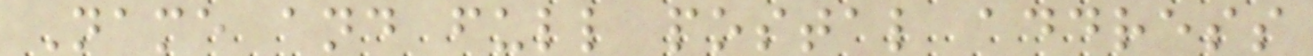Name and full postal address
